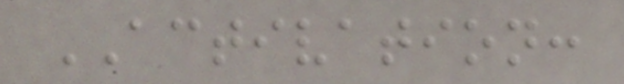ACTIVATION:
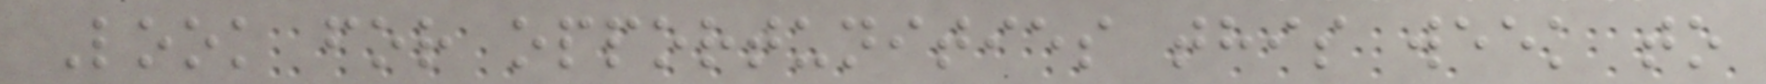Look for opportunities this week to
